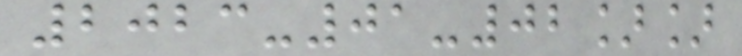2023-01-02]]
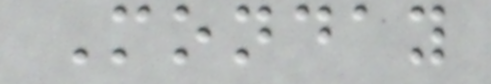Monday
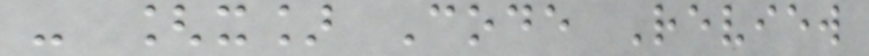- [x] Code Review
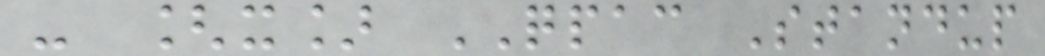- [x] QPAC Standup
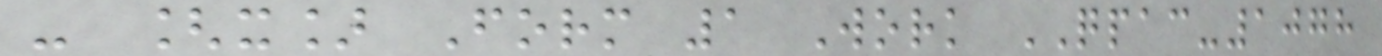- [x] Form 1 Work QPAC-1078
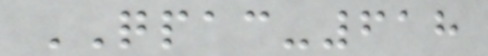QPAC-618
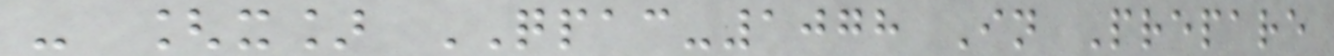- [x] QPAC-1078 In Prepare
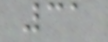31
